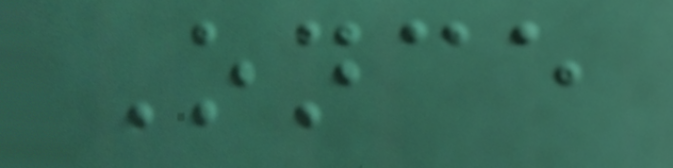Once
